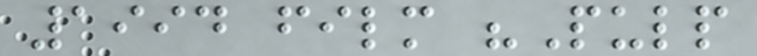1994 film "Pulp
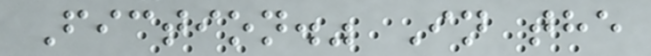Fiction." In the
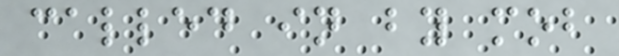called in by mob
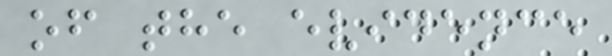of the evidence
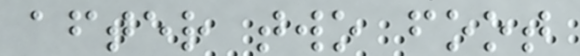after two foot
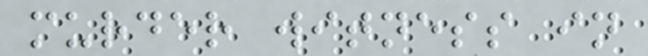murder witness in
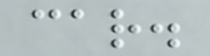car.
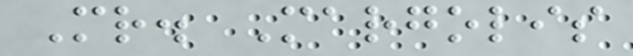Mr. Margolis
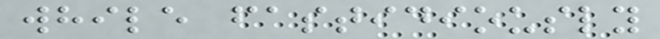while fastidiously
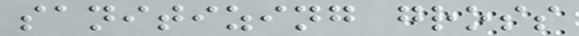sanitizing gross
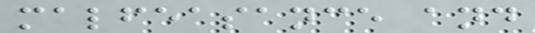malfeasance and
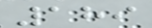189
